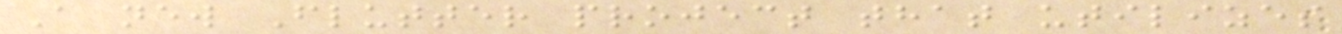A new Flutter project that utilizes
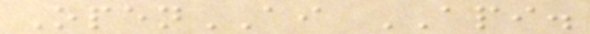OpenAI API.
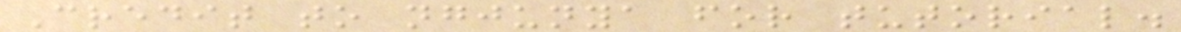Credit to ngjunya for tutorial.
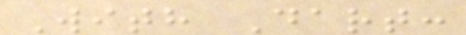With Dart:
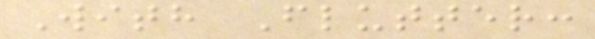With Flutter:
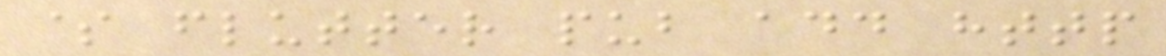$ flutter pub add http
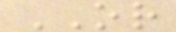OR
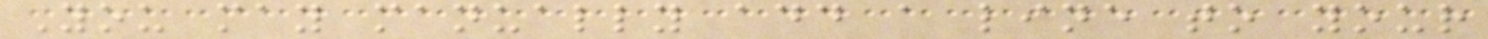You may manually add a line to your
